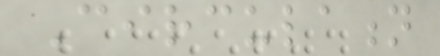Circulation
